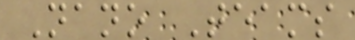Nano Teams
